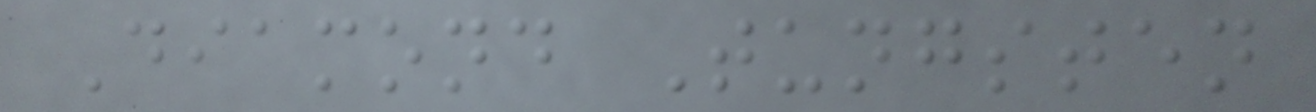Diamond Tungsten
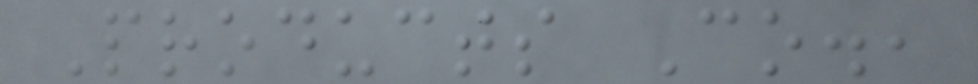Products Co.,
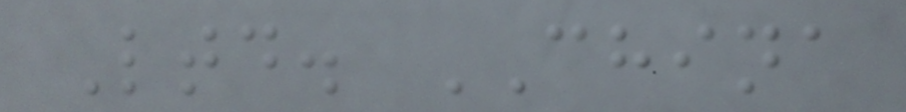Ltd. CHINA
